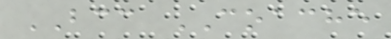BCC COACHE
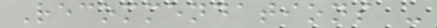Recommendations -
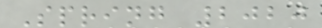Spring 2020
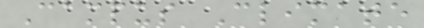Campus Climate
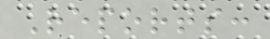Reports:
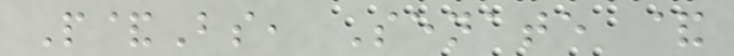P&Bs, Senate &
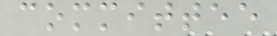committee
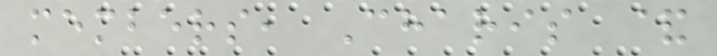members, Charis &
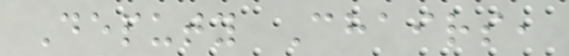Deputy Chairs,
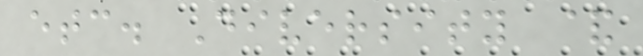etc. Diversity &
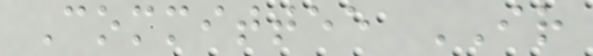Committee IR
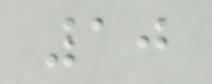10
